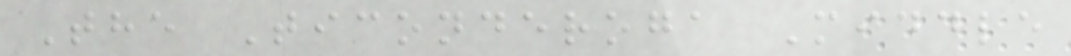The Ticonderoga Middle
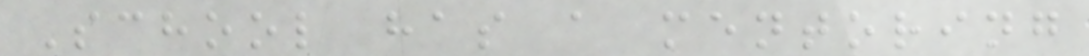School has a mentoring
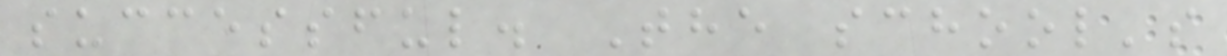successful. The school's
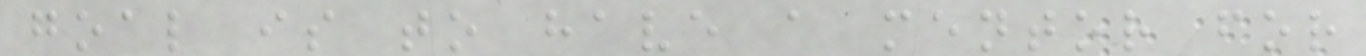goal is to have a mentor for
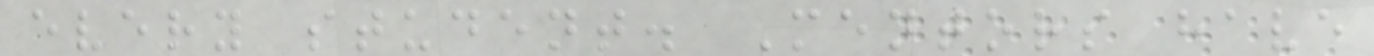every student. Mentors have
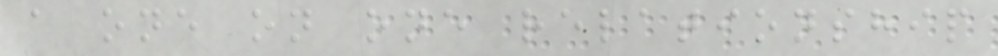a one on one relationship
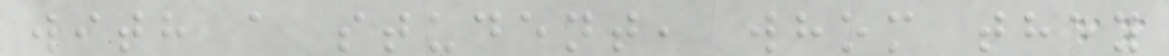with a student, whom they
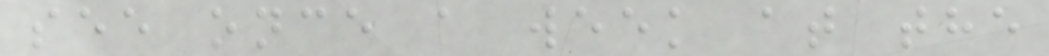see once a week at the
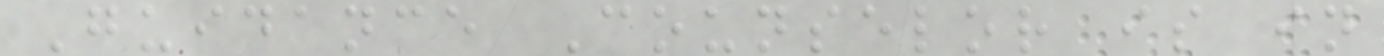Guidance Counselor is in
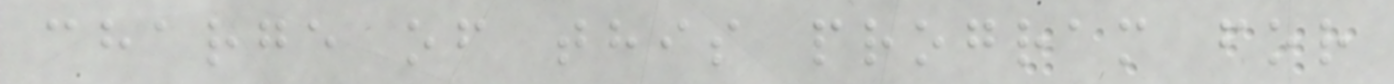charge of this program for
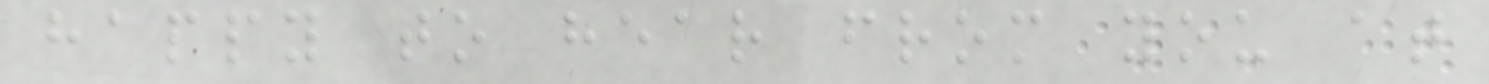happy to hear from you at
